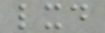lxd
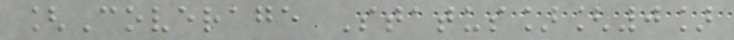[Coverage Status][0]
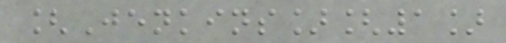[Jenkins][1]
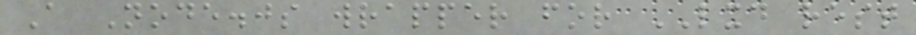A Node.js wrapper for LXD rest
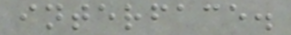interface.
